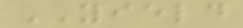YIELD
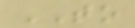TO
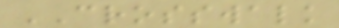CROSSWALK
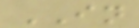IN
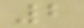2
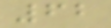62
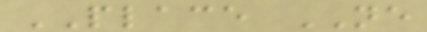PLACE NE
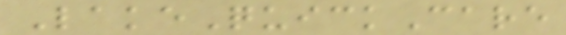LakeQuickCare
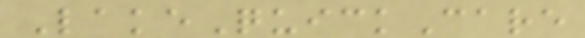LakeQuickCare
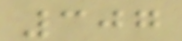307
